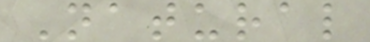Natural
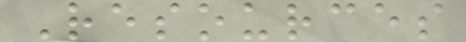Resources
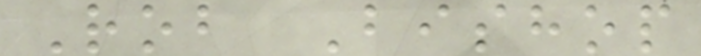Rob Bishop
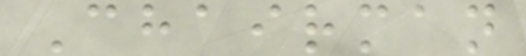Chairman
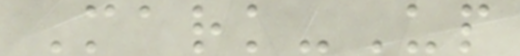Mark-Up
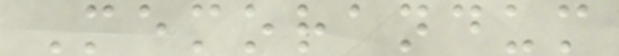Memorandum
